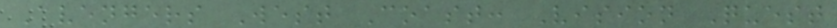Avengers West Coast: Vision Quest
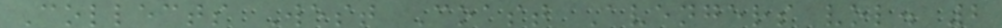Collects West Coast Avengers vol. 2
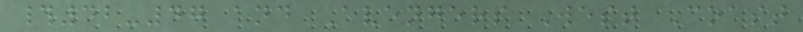#42-47 and Avengers West Coast
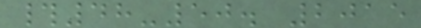#48-50. 2015
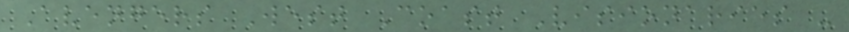Avengers West Coast Visionaries -
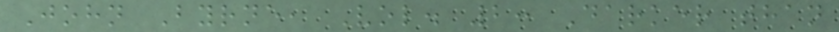John Byrne, Vol. 2: Darker than
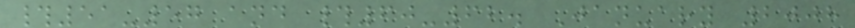#51-57 and #60-62. January 2008
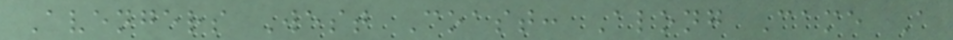Avengers West Coast: Along Came A
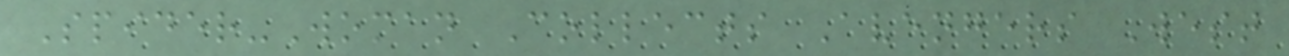Spider-Woman Collects Avengers West
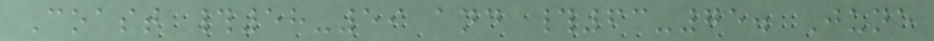Coast #58-59 and #63-75. June
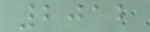2012
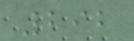292
